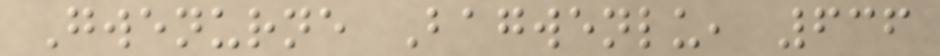Gwenurne Bagwenlu, 636
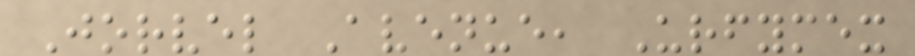Jorvel Avenue, Urfymex
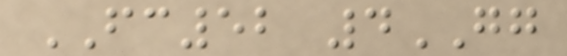FC52 4GG
